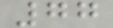77
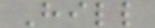Hill
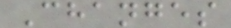Changes
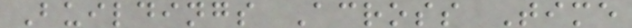Buildings Across Time
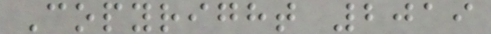Copyright 2019
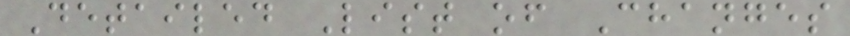Detailed List of Changes
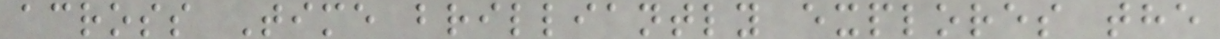across Time brilliantly explores the
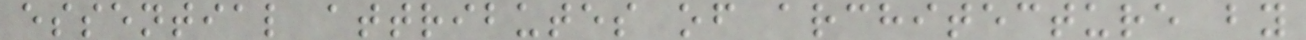essential attributes of architecture by
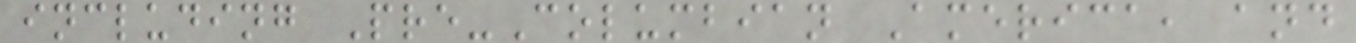including Pre-Columbian America, and
